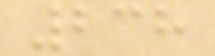238
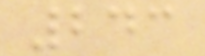243
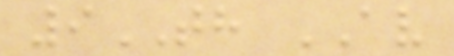9TH AV
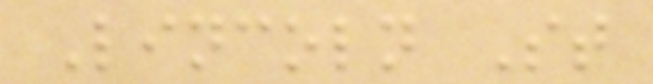Lincoln St
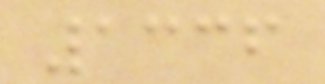1336
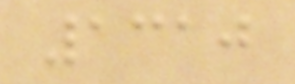1310
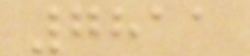7811
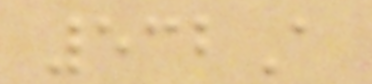532A
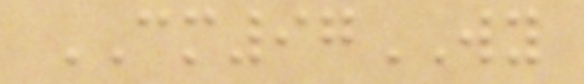CM97WY
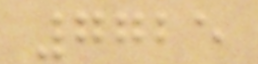7725
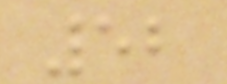52
